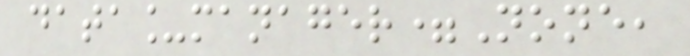data_manager=None,
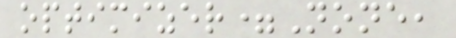optimizer=None,
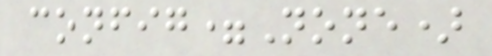config=None)
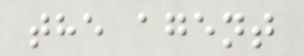the agent
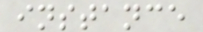instance
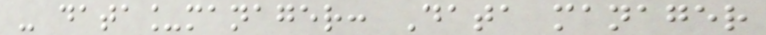- data_manager: Data manager
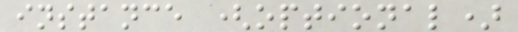instance (optional)
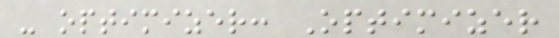- optimizer: Optimizer
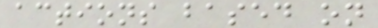actions based on
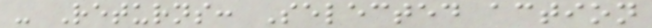- Returns: Selected action
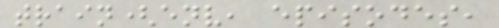train(env, episodes,
